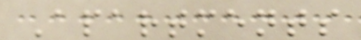Apartments
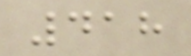418
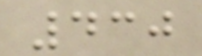430
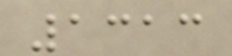1313
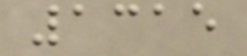1315
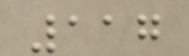117
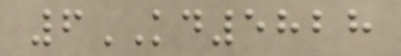6KD5828
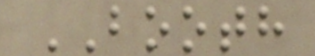BOOTH
